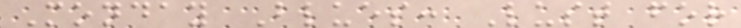Monday Blues: Lust for
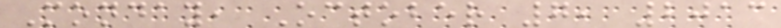Monday, October 7, 2013
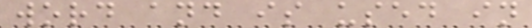word and is used in
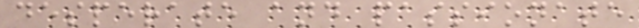desperate and passionate
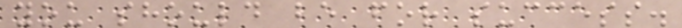you should be for success.
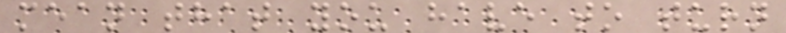mean that you have to turn
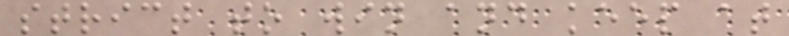strict to win and keep at
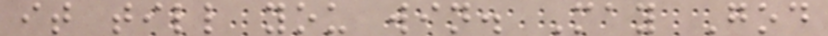it till you win. May God
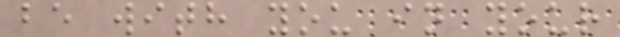be with you in your
